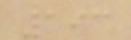193
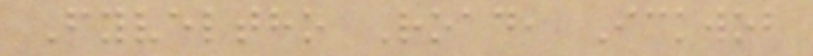Fyveltho Road, Ickwob
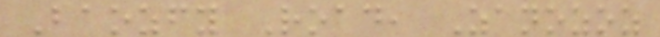Baozfy Road, Zanozoz
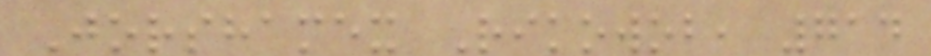Jorshamex Rikowob, 714
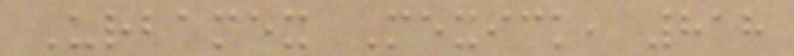Urbamex Mexick, 818
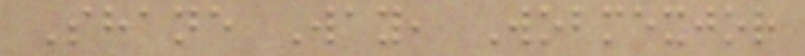Shane Way, Wobmexjor
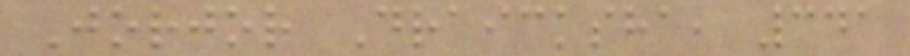Jorjor Draicksha, 341
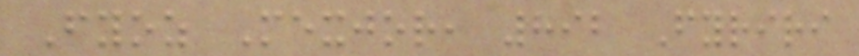Fyoz Mexjor, 892 Fyriri
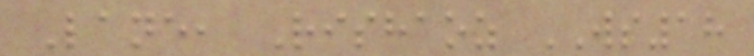Lane, Rishaoz WS18
